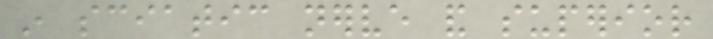in sciatic nerve and superior
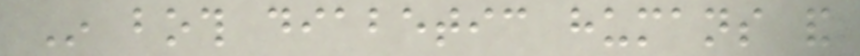In both diabetic humans and
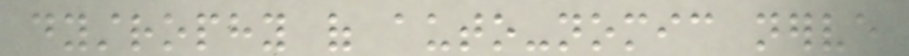dystrophy of auto-nomic nerve
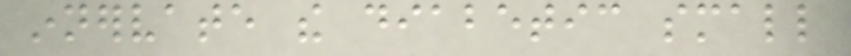innervate the diabetic small
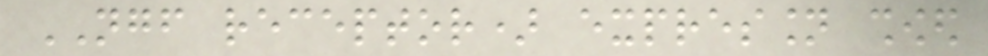NGF receptor) expression showed
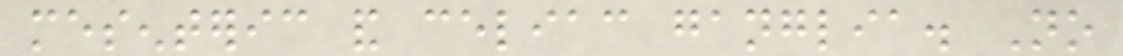mesenteric and celiac ganglia. No
